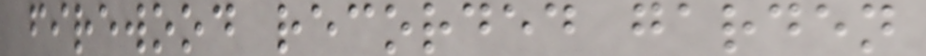firewood recorded garden
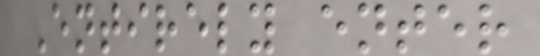Entirely enter
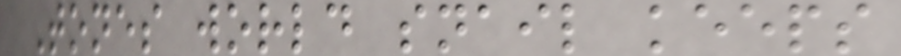Tones world snail keeps
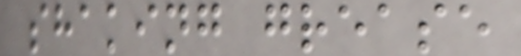shaking grease
